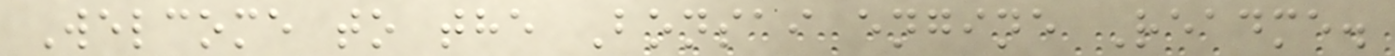Welcome to the Bonsai engine Readme.
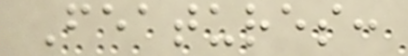Features:
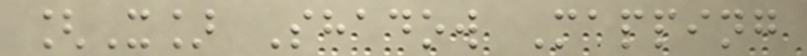[X] Shadow Mapping
